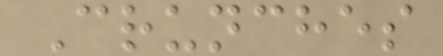Crunches
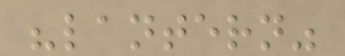"lantern"
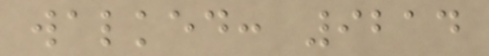walked: 9214
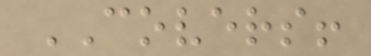COVERS!
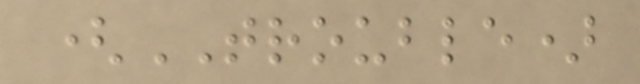(TROUBLE)
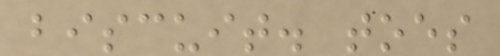biscuit. toes
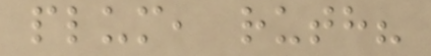plum, ruth?
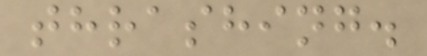thrashing.
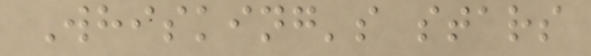Whisking's stars
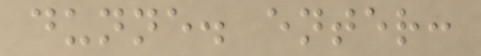dunne. enter:
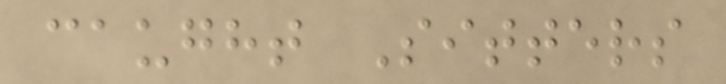caught Sitters
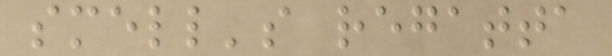smell's regatta
